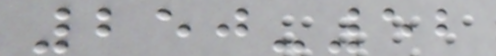250-52
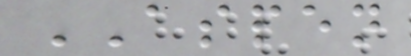ASPEN
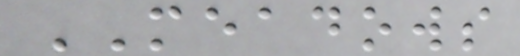MEADOWS
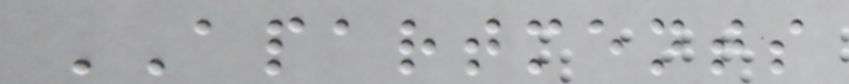APARTMENTS
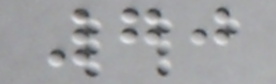70
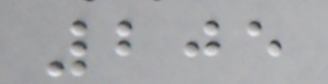205
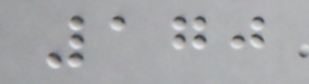170
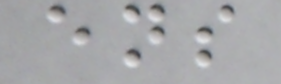ens
